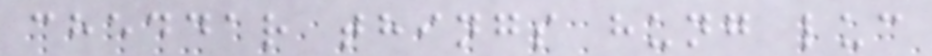cheddar things hung luc
